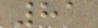81
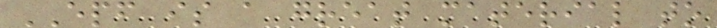EPF is a great material to
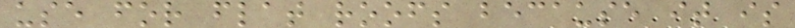use for flat roofs because it is
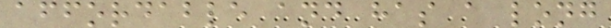affordable and has a long
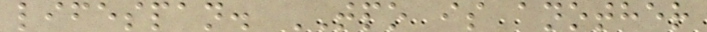lifespan. TPO is another
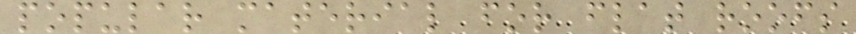popular material for flat roofs
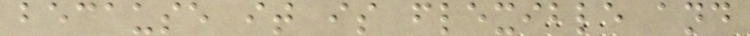because it is flexible and
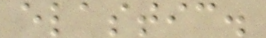elastic.
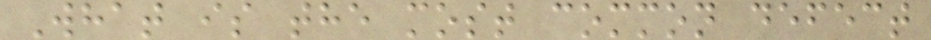What is the most common defect
